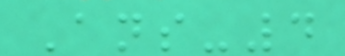Ans-4
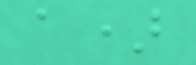a)
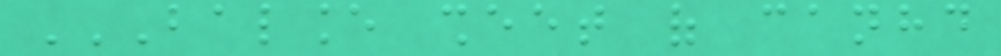BALANCE SHEET OF CANHD
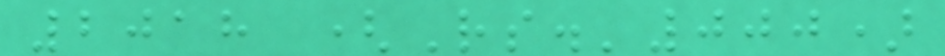2018 (Rs.'000)
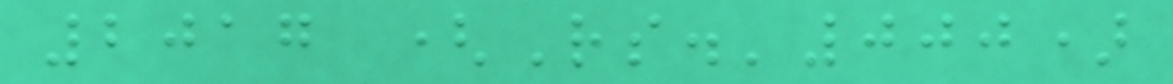2017 (Rs.'000)
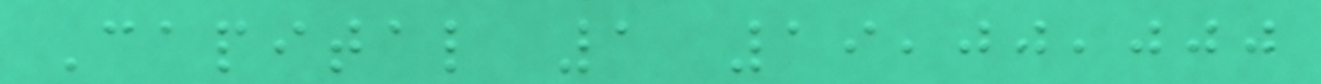Capital 1 19,00,000
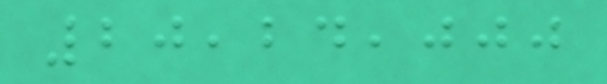20,24,000
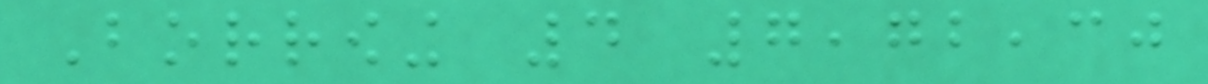Borrowing 4 7,72,30
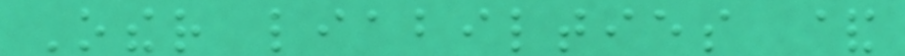Other liabilties &
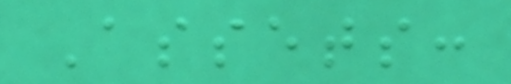Assets:
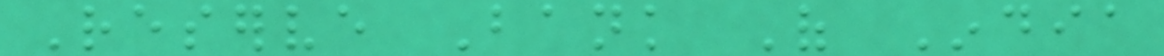Reserve Bank Of India
